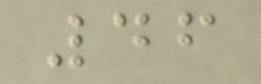46
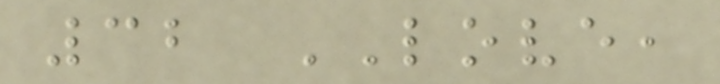32 LOVE,
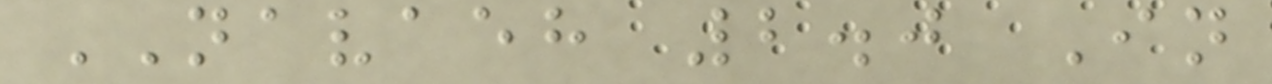NAVAEH 2.0 In
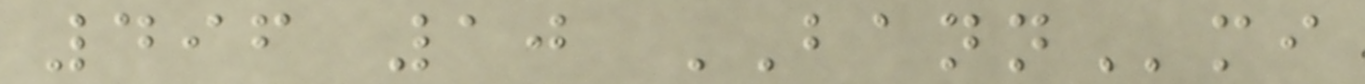496 10 BANNmi
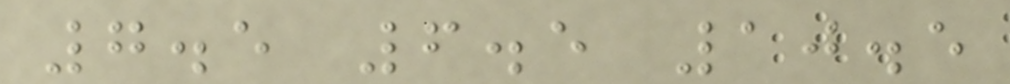7.5 6.5 10.5
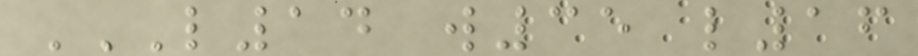L14 W35 L16
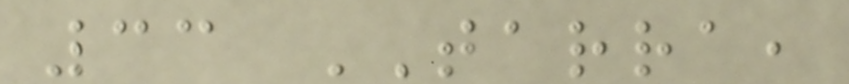33 TARRA,
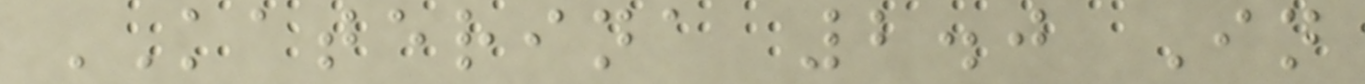KATERINA 2.0 In
